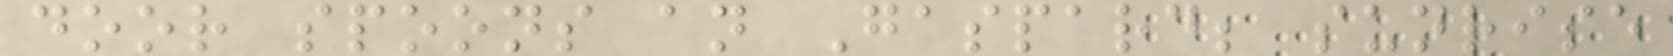door spoons an Gaspard; sunrise
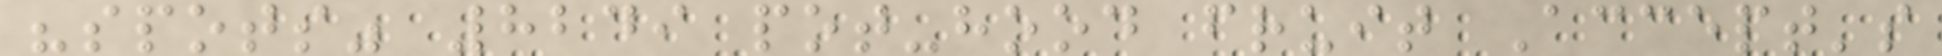"spots" 8249 pot-hood fruit Accept's
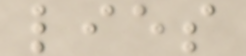lies
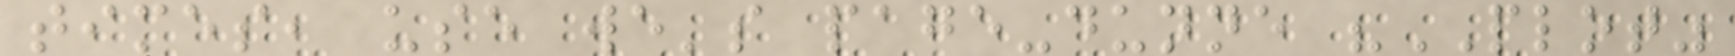times, use we's page-dunne "PLOT"
